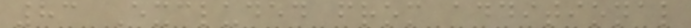83 Excluded from additional
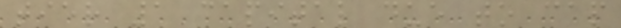tier 1 capital due to cap
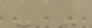- -
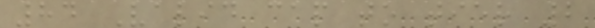84 Valid cap to tier 2
